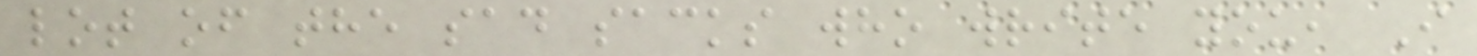lot of the sad sacks who write you, I
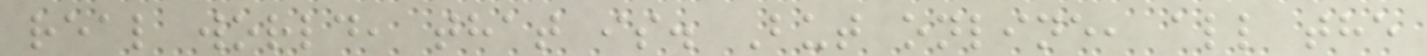real world, that is. But online, all the
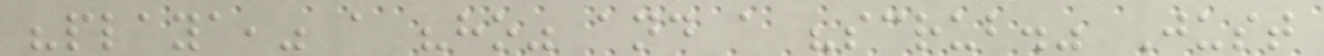"playa," a "ho" and a "scrub." Just
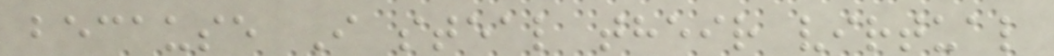because I steal their virtual
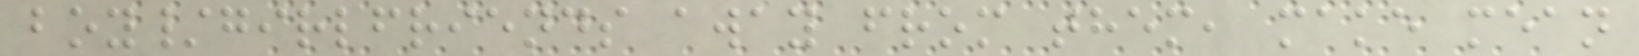boy/girlfriends away from them, make mean
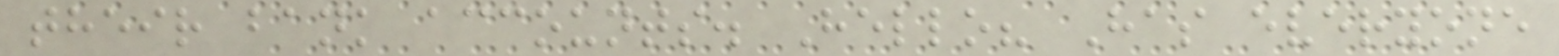their bank accounts. Hello? Has everyone
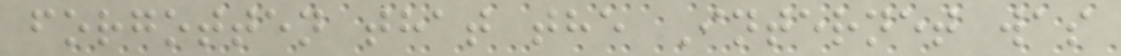forgotten that the Internet was
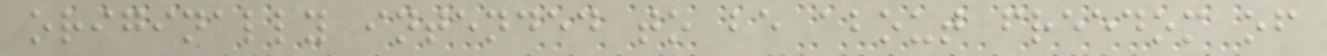originally intended to be about freedom of
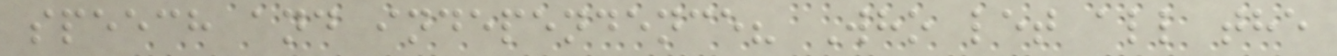speech and independence? Who let all the
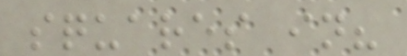squares in?
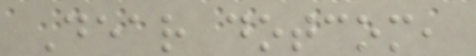Dear dotcom,
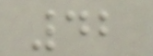42
